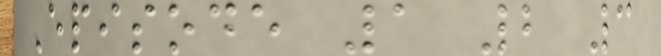Episode 1 2 3
